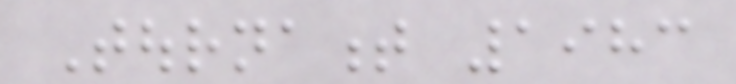Tournament 1983
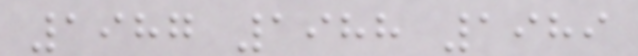1987 1988 1989
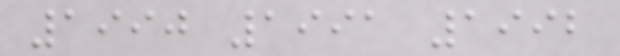1990 1991 1992
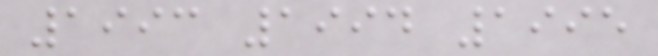1993 1994 1995
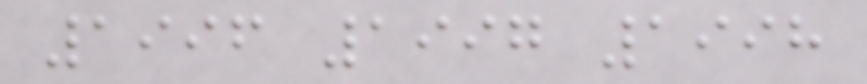1996 1997 1998
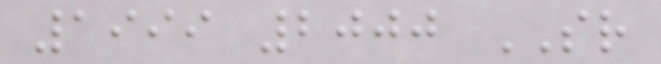1999 2000 SR
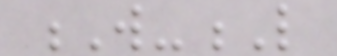W-L
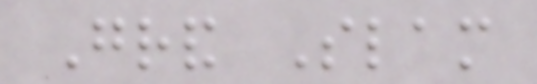Grand Slam
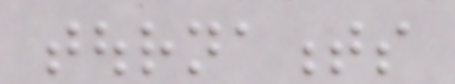tournaments
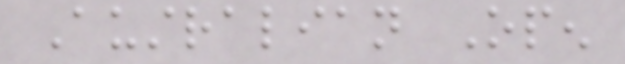Australian Open
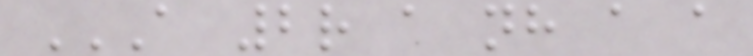A 2R A NH A A
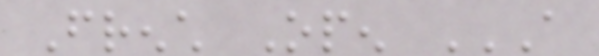French Open A
